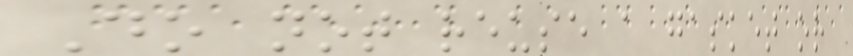Do not reuse a gasket or
